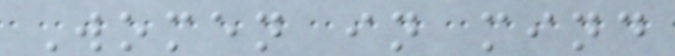Women in mind
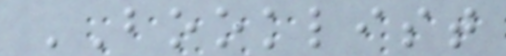BOOKLIST
